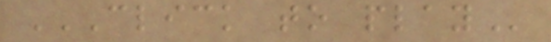CLICK TO PLAY
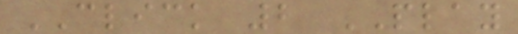CLICK 2 PLAY
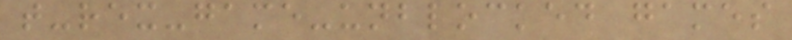t-rex-game-unblocked games
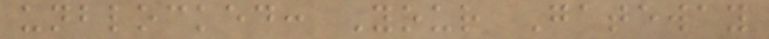unblocked: Your Gateway
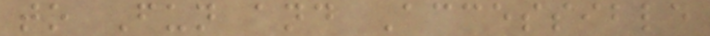to Fun and Accessible
